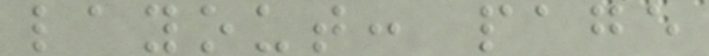layout: page
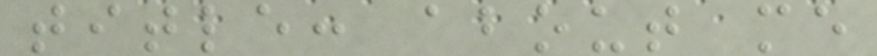title: about me
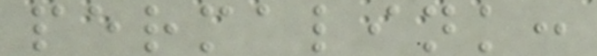permalink:
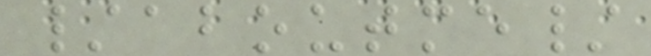/aboutme/
